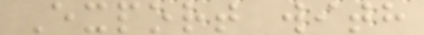Export with
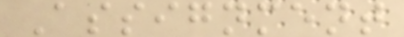Assignment
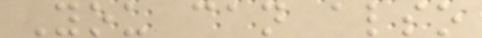You can also
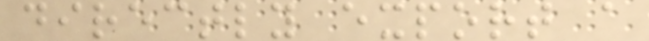directly export a
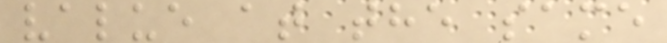value at the same
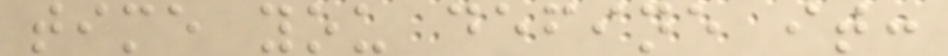time you define it:
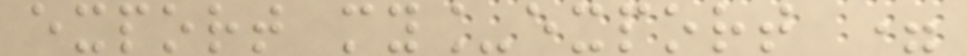export my_export =
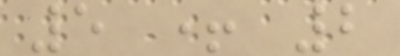5 + 2
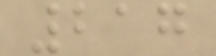217
